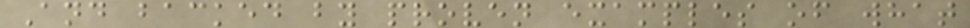And backed by proven examples of what
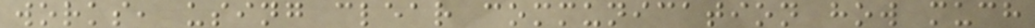works, using clear communication how much
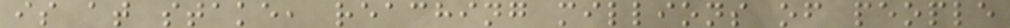is at stake, reaching millions of people
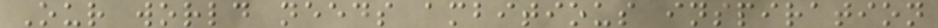Our world needs ambitious inspiration
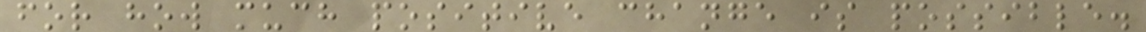for how much positive change is possible.
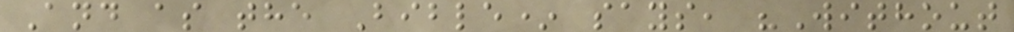And as the Bible* says, "Without
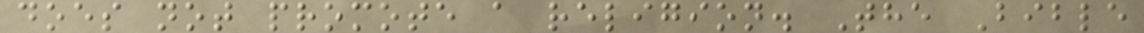does not promote a religion. The Bible
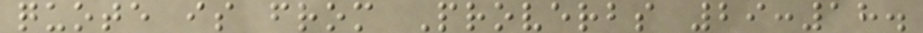quote is from Proverbs 29:18.
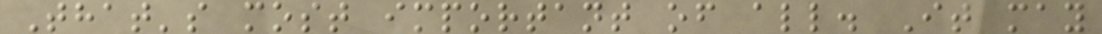That's most important of all. It may
